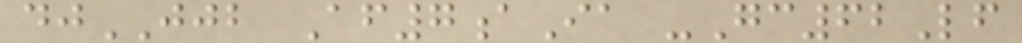djJJB Af7aIa -Gc62Lf
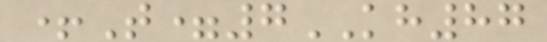+T=7KH87
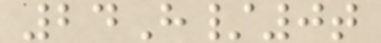24H/0t
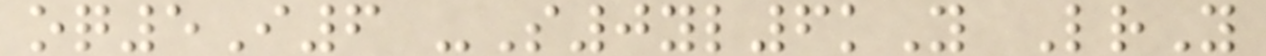oq5I6 -S0yl6kY LrY
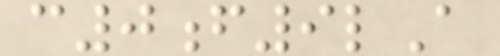c0f9lA
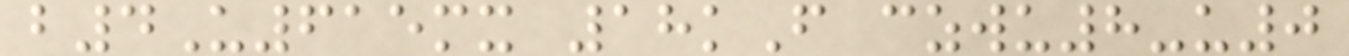b4U615mx 18kF czwu8-u0
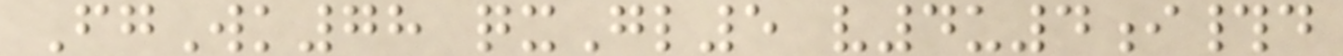FgWk78 qxGl5 v4u4i#d
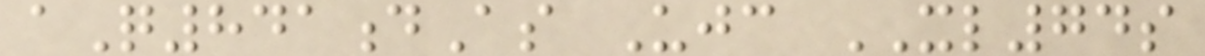aQ841dAs Ujc XL74s
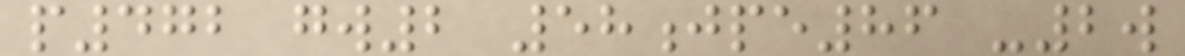p472 gw2 58jpe86 -2w
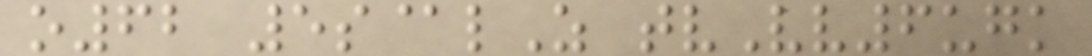o62 5s@lZ tvVv6ugk
